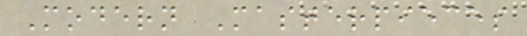Modern Masterpieces
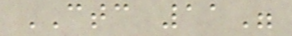CTC 11"
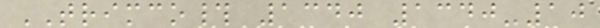TRIMCO# 1340 1340-10
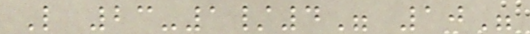L 23-1/4" 10"
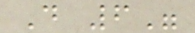D 6"
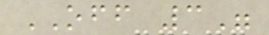OFF 3"
